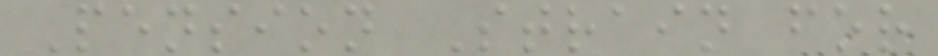Pension Strain for
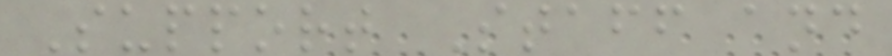Support Staff and
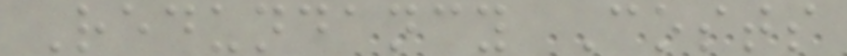Redundancy Costs
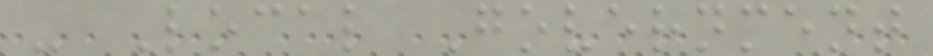- Local Government
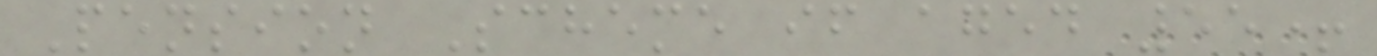Pension Scheme if aged 55+
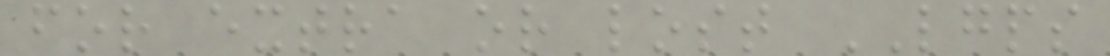for extra or lost LGPS
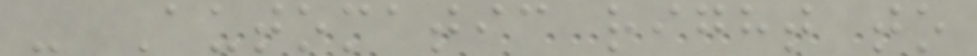- Automatic right to
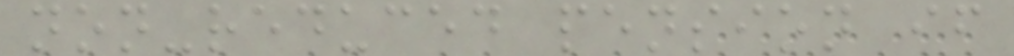non-reduced pension if
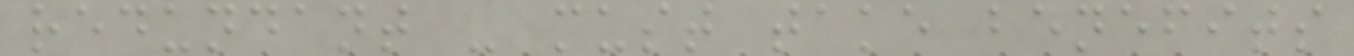redundant - must take benefits
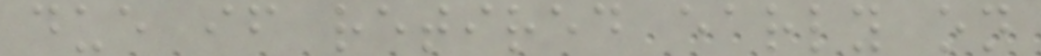due if retired early on
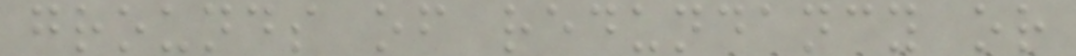grounds of redundancy or
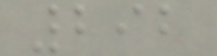292
